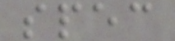spec
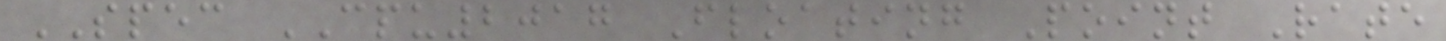SPEC CPU2017 Floating Point Rate
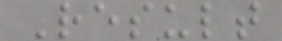Result
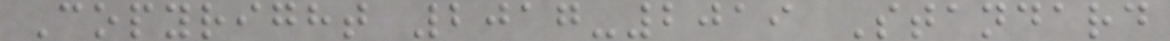Copyright 2017-2019 Standard
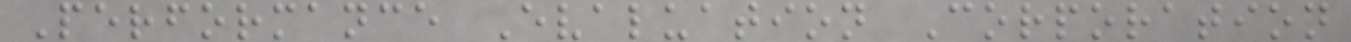Performance Evaluation Corporation
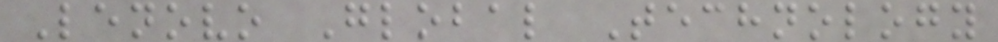Lenovo Global Technology
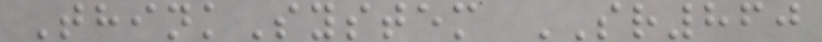ThinkSystem SR860
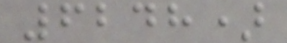6248)
